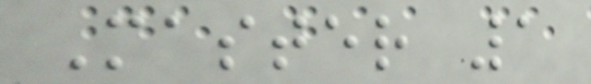Master 1
